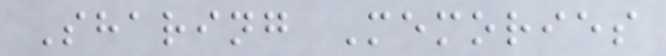Sharing Memories
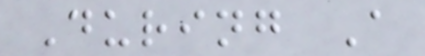During A
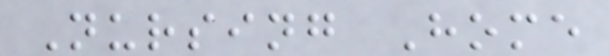Nursing Home
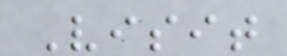Visit
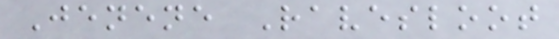Jenene Ravesloot
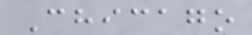Chicago
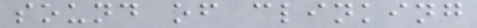sound of clinking
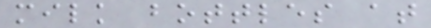milk bottles at
